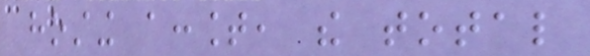hosting account, the total
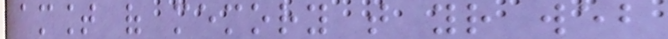amount of memory that your web
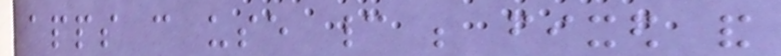apps can use cannot be fixed and
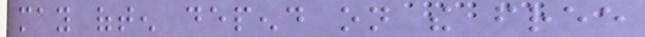may often depend on the free
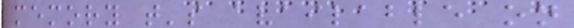memory that's available on
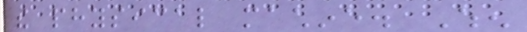the physical machine. When
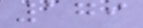179
